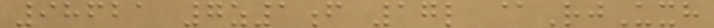98621 7z1f 17l @RjUxh
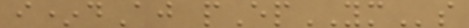i*dAj pEpYMs
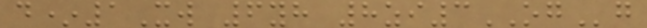d*1Xw 6yh 8zi3OGg
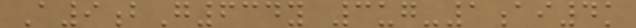A9bG634y 3ug-1ai4k
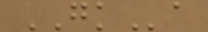GKa
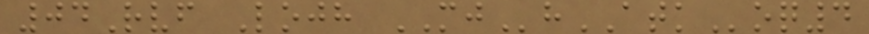04Rvf Lojh MJhATKoq4
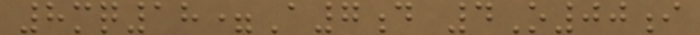8mq18=A7d 4O00i
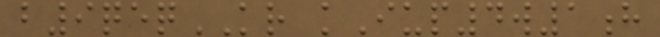b9qeqKR kIup4w1h
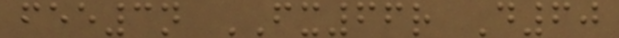fee3n FX66r D60
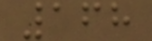168
